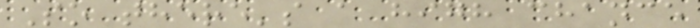So there's a high chance
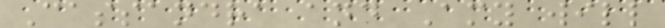Cassandra and Amy will
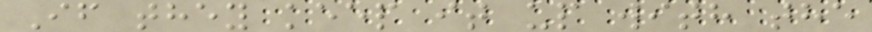If they keep it up with the
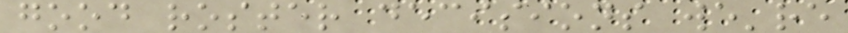good roster decisions we're
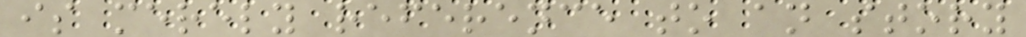is merely reference to an story
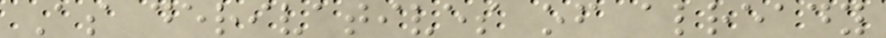As derivatives of already
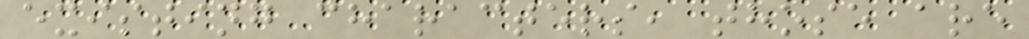existing characters, those are
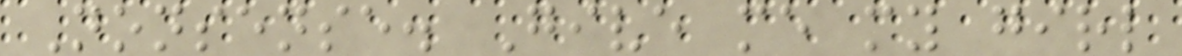Nonsense. Give me my girl
